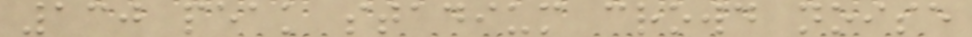130 peak stadium crowd noise
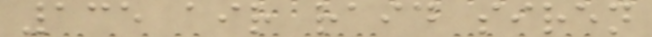135 air raid siren
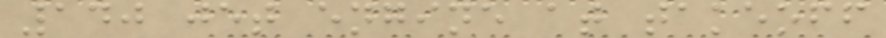140 jet engine at takeoff
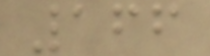166
